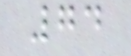74
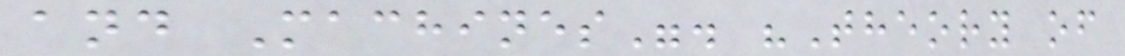and Machines". "Theory of
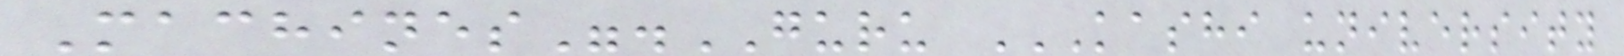Machines".GURU KASHI UNIVERSITY
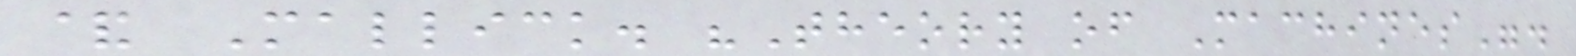& Mallick. "Theory of Machines".
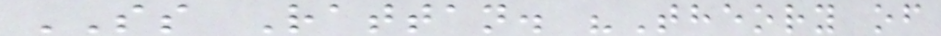SS Rattan. "Theory of
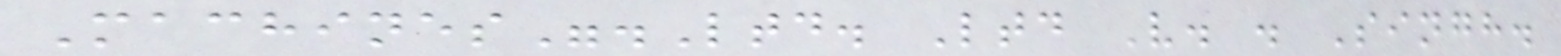Machines".Ltd. Ltd V. . Singh.
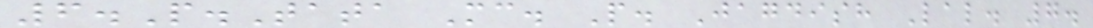6.P.Tata Mc. P. Jagdish Lal. 7.
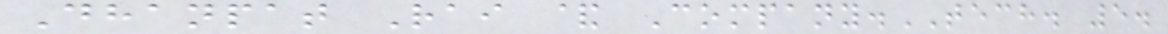Dhanpat Rai & Company.TECH. 5.
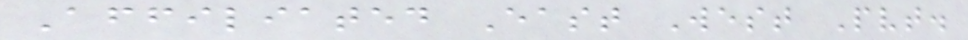Affiliated East West Pvt.
